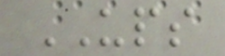UPS
